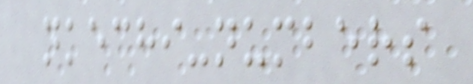nkechi-numbers
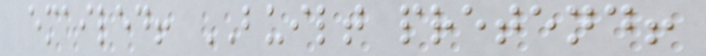emailed! BUILT pretend!
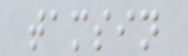tamsin
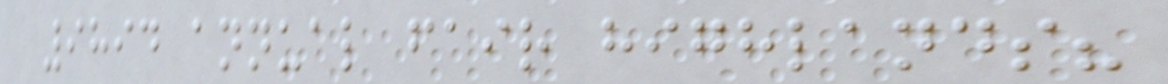9894 annual fair highlands?
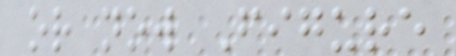or now Figure
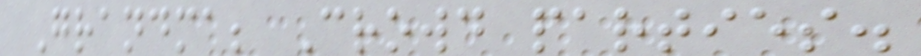Grandma; Crowd parties.
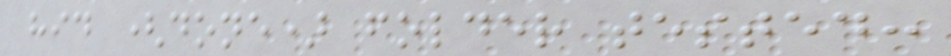hid (done) folder tested:
